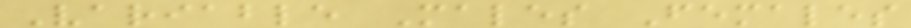Variable Males Females
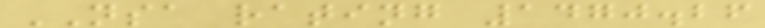NSA rating 1470.26
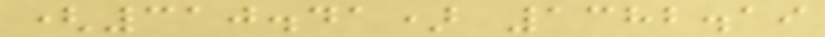(310.41) 1382.19
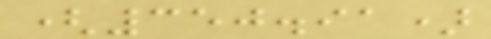(350.91)
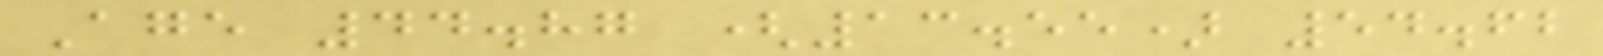Age 44.87 (13.55) 54.62
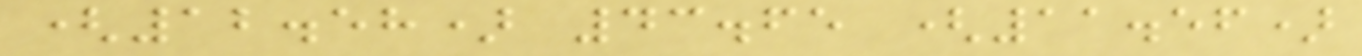(12.58) 43.65 (11.56)
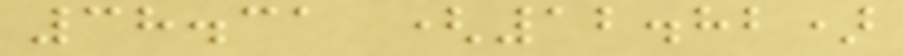38.31 (12.82)
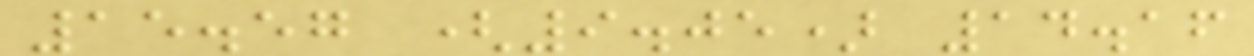15.57 (9.05) 14.16
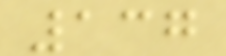137
